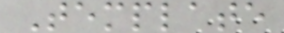Template
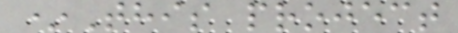*This project
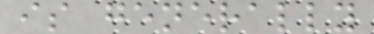is generally
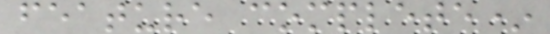feature complete*
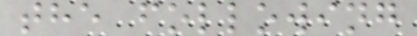the following
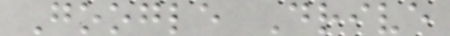Google Drive
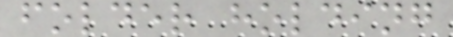folder holding
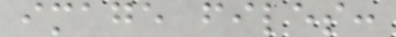image files:
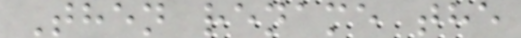Then rename the
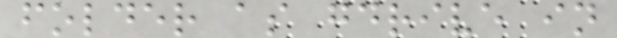folder as gdrive in
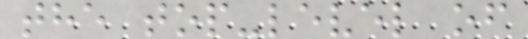the top-level of
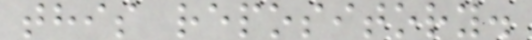this repository.
